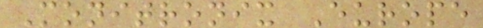Monitronix Europe
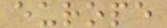europe
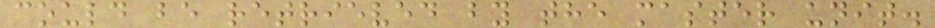could be retrieved by the master unit.
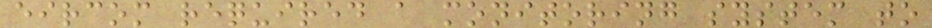eircom required a monitoring system to
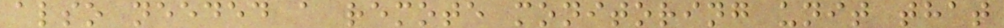also needed a remote monitoring unit that
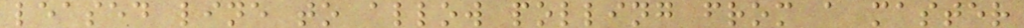leased line to allow polling from a master
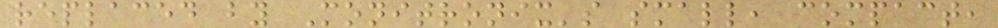replaced by Monitronix's small, compact,
